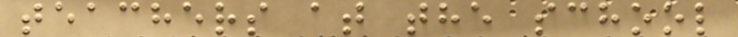teachers at the school
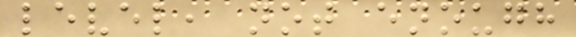level, not enough
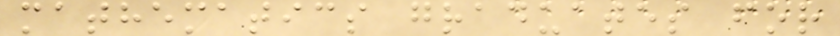mathematics graduates for
